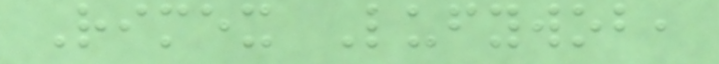Rimex Lufywob,
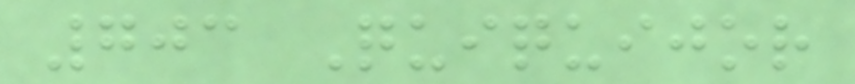703 Quiquijor
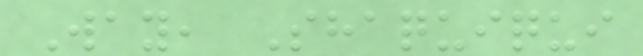Way, Shaquiqui
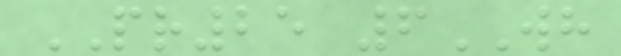PR25 6WH
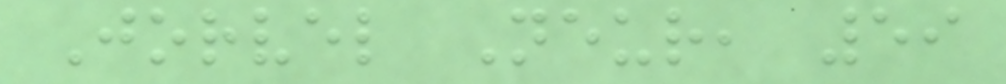Jorvel Neur, 59
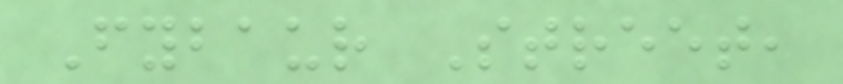Fybaur Street,
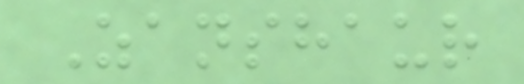Zanshaur
